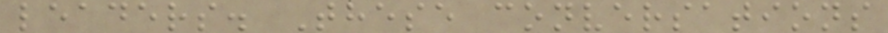leaders. These conversations
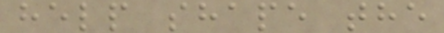help shape the
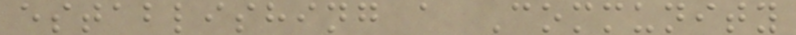establishing a Community
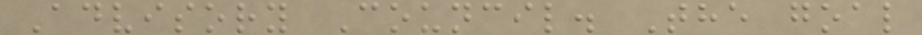Advisory Council. The goal
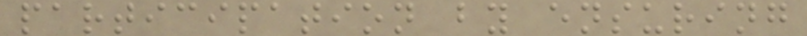participation by ensuring
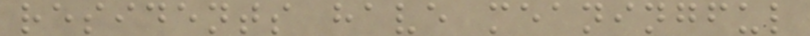residents have meaningful
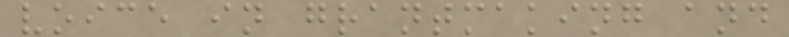voice in grantmaking and
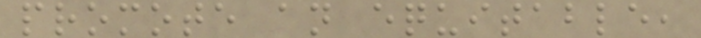promote an equitable,
